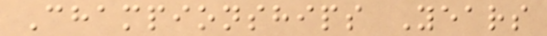Championships Years
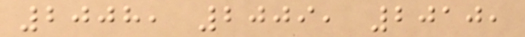2008, 2009, 2010,
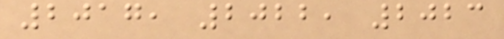2017, 2022, 2023
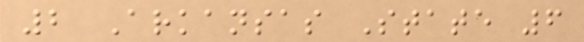2 Arkansas State 6
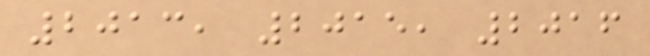2013, 2015, 2016
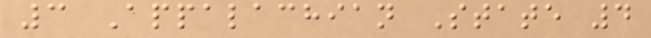3 Appalachian State 4
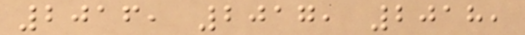2016, 2017, 2018,
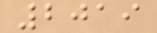2019
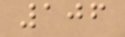106
